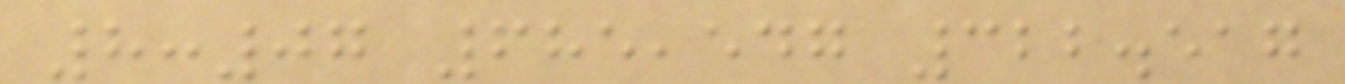8:07 685,547 322.517
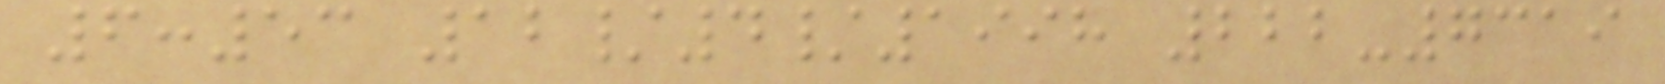6:53 12/4/1998 222-7319
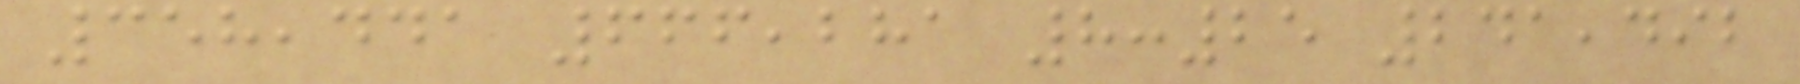358,441 666,281 8:25 241,492
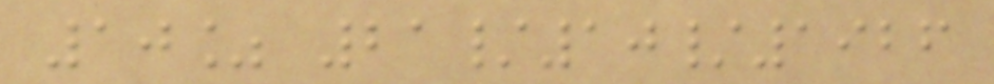10% 21/10/1926
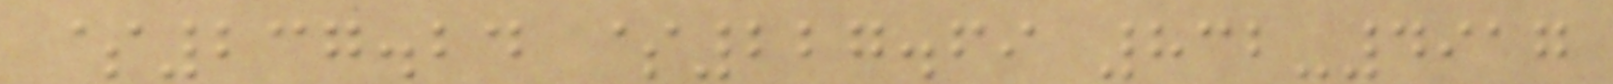$237.24 $227.69 832-4917
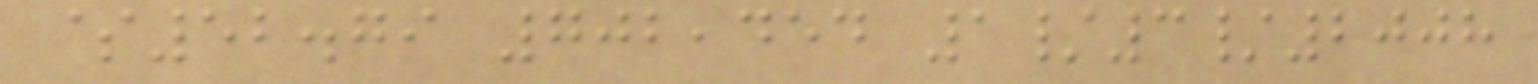$52.79 702,454 1/3/2008
